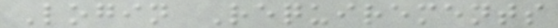Login Requirements
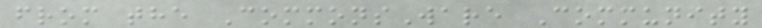from the CommonsWare Community
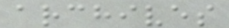archives
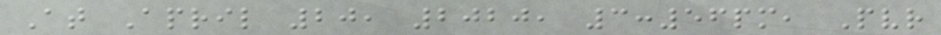At April 20, 2020, 3:56pm, Pvr
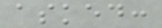asked:
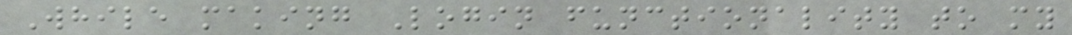While making Login functionality to my
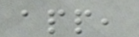app,
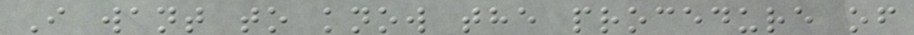I want to know the procedure of
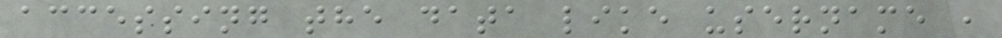accessing the data like username ,
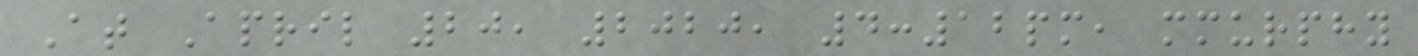At April 20, 2020, 4:12pm, mmurphy
